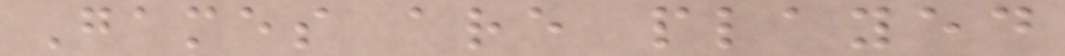Games are played
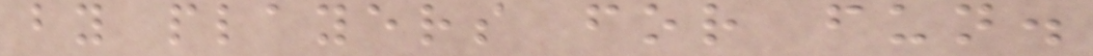by players for fun.
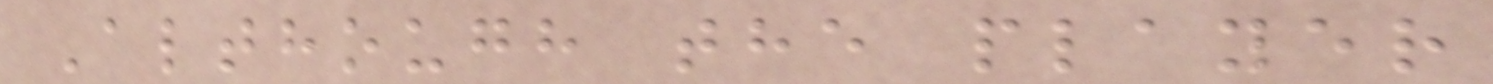Although the player
